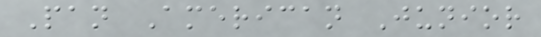Pan American Junior
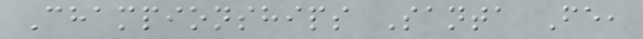Championships Santa Fe,
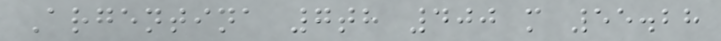Argentina 7th 400 m 55.28
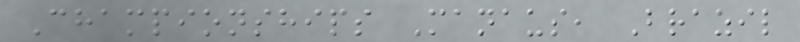Championships Manaus, Brazil
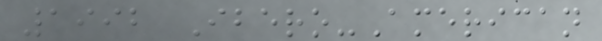1992 Ibero-American
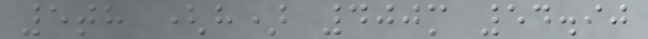5th (h) 400m 54.90
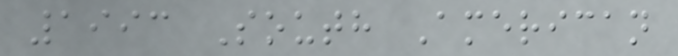1993 South American
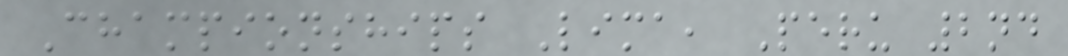Championships Lima, Peru 2nd
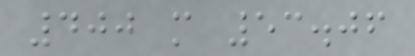400 m 53.06
